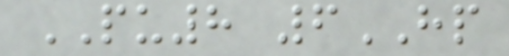PU8 6HP
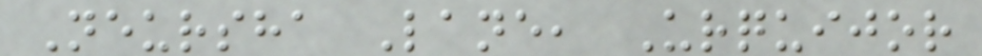Neursha Lane, Urquijor
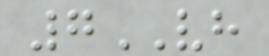7VH
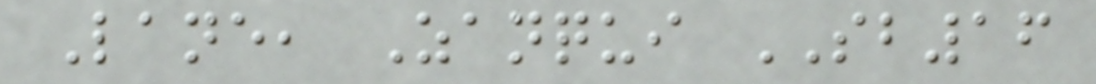Lane, Zanqui SB16
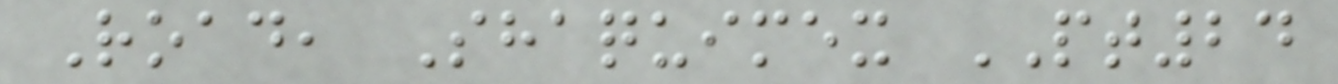Road, Shaquimex PT24
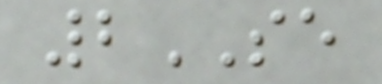2SE
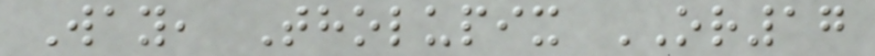Way, Tholupix OR17
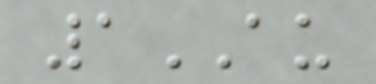1AU
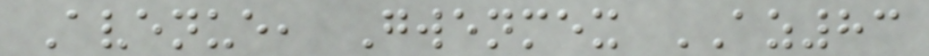Avenue, Gwenmex AZ83
